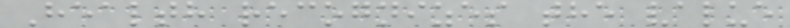Health recognizes the value
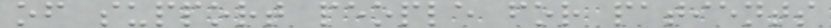of support people for patients
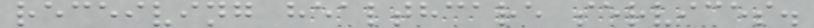receiving healthcare services.
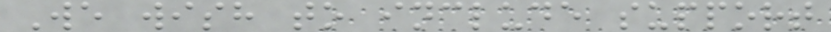We wish to include support
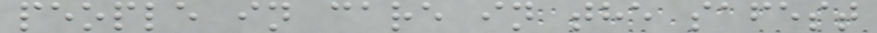people in care in the safest
